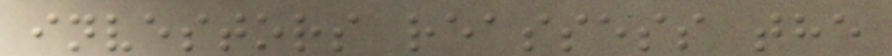investors reassess the
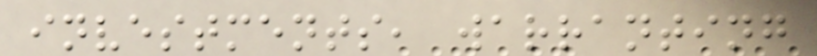investments, warranting
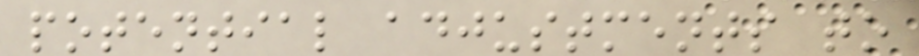potential adjustments to
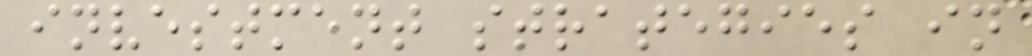investment strategies in
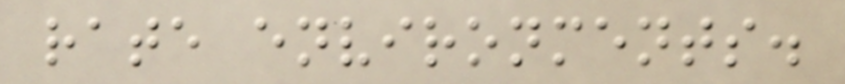rate environments.
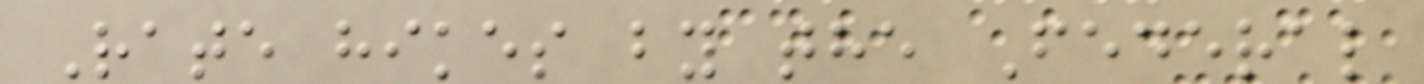Rate hikes by the Federal
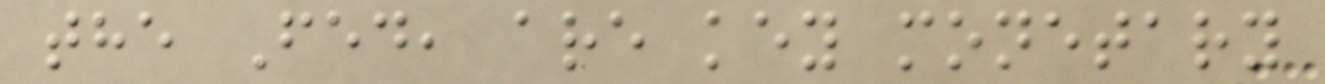the Fed, are key monetary
